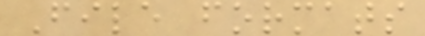File formats
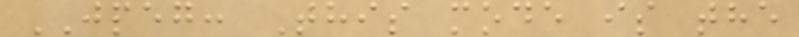JPEG: This mode is the
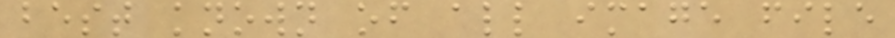best known of all image file
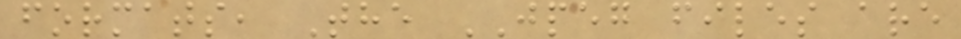formats, The JPEG files are
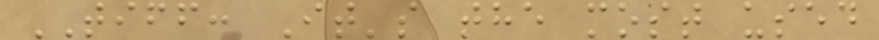TIFF: It's the most used
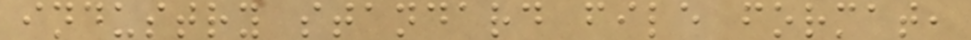industry standard file format,
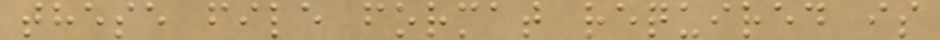these file format required is
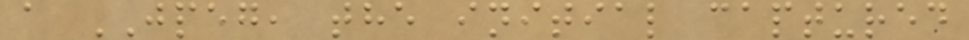a JPEG, the initial captured
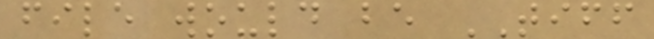file would be TIFF
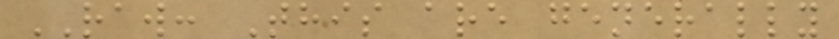RAW: This are generally
